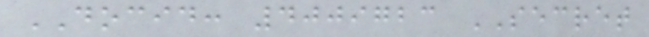DOCID: 4009723 SECRET
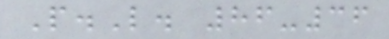P.L. 86-36
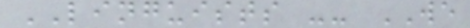LINGUISTS -- WE
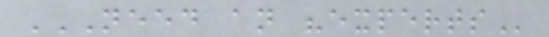NEED AN "EXPERTS
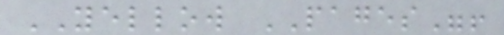YELLOW PAGES"!
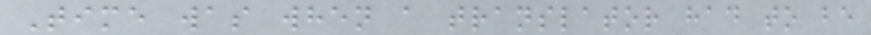Time was when a translator had to be
